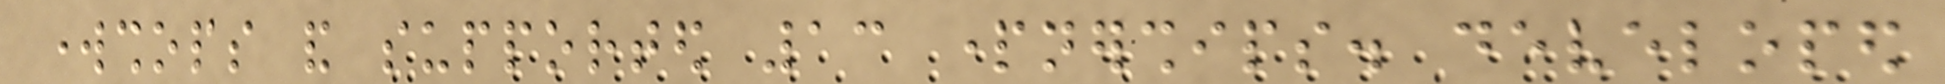workshops and supported 13 partnerships. developed
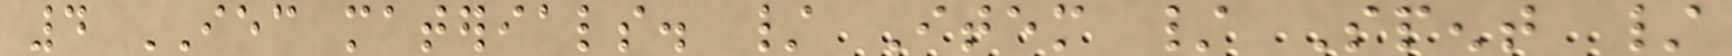4 IEC materials. / Item / Spent /
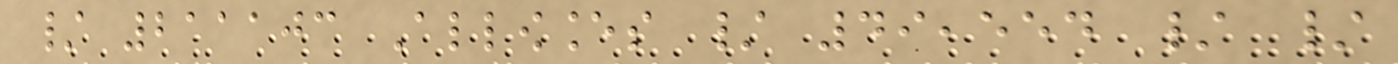/ 211103 Allowances / 49,554 / /
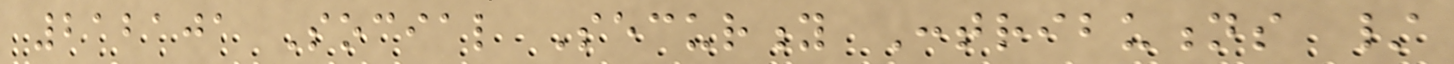212101 Social Security Contributions /
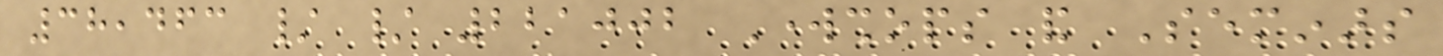38,463 / / 221002 Workshops and Seminars
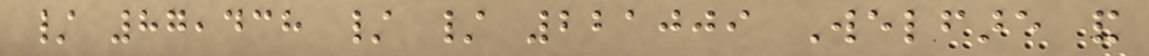/ 87,438 / / 221009 Welfare and
